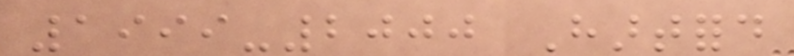1999-2000 Hartford
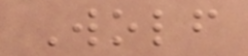Wolf
